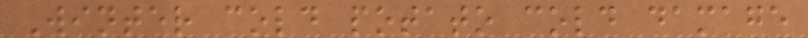Winter cold potato cold damage
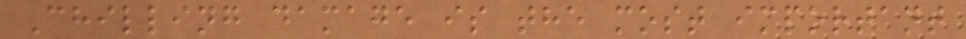Chilling damage is the most important
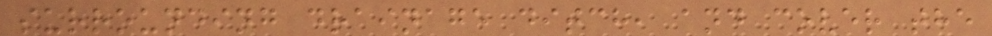surrounding drainage ditch, and cover the
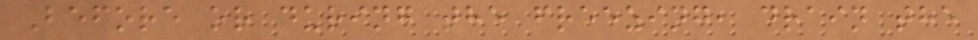Before or during the freezing, drain the
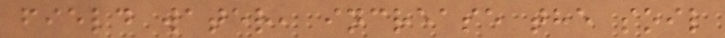field water, increase the soil
